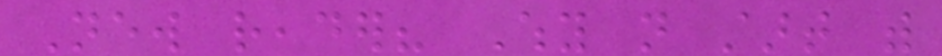New reader? Why not start with
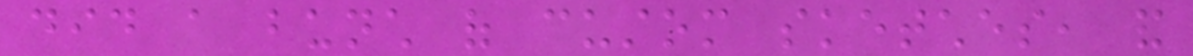did a bunch of custom sketches, and
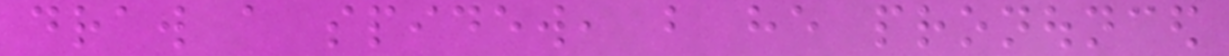draw a spidew, but he pronounced
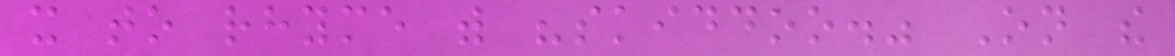it to rhyme with "skiddoo." On the
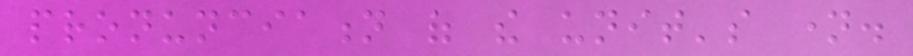pronunciation of the unit's name.
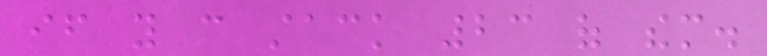if you can stack 23 of them.
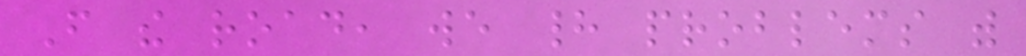From the road, we had problems with
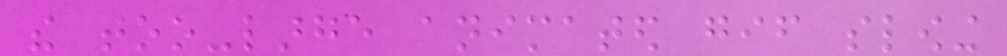the too-large animated gif slowing
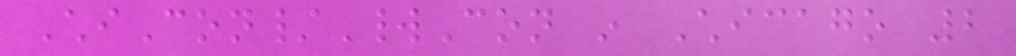ChiCon/WorldCon in Chicago 2
